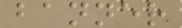banner
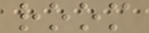room
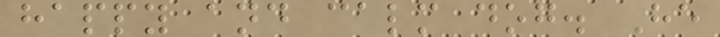happy and calm dog. He
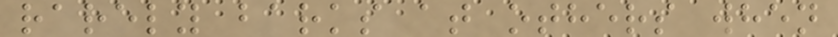rarely barks at others when
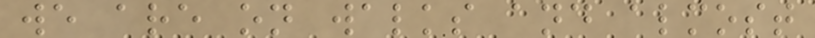we are on walks and almost
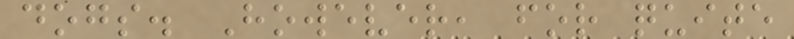dogs. However, for quite
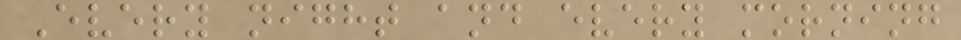Every night and every morning
